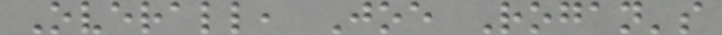Overall, Joe Rogan's
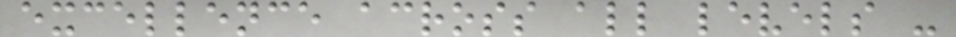excellence across all levels -
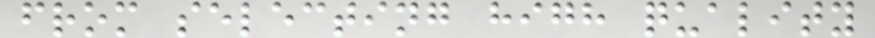from selecting high quality
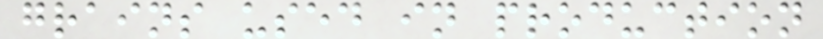grains used in production
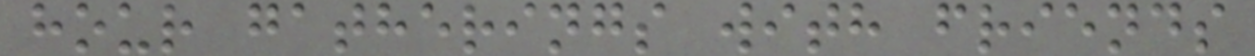hour gatherings with friends
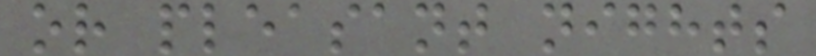or pleasant nights
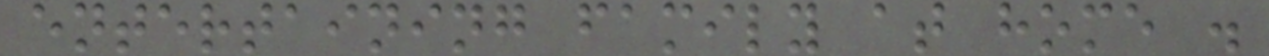entertaining family at home .
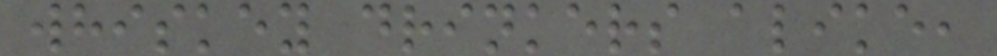whiskey drinkers alike,
